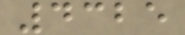4325
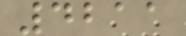4211
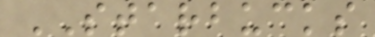STARBUCKS
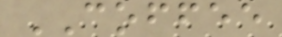COFFEE
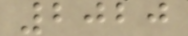2020
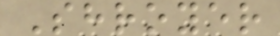Shroyer
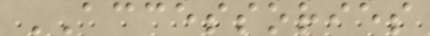ACCESSORIES
